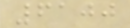6100
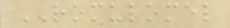ROMULOMEL
